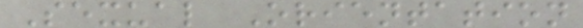Sexual Orientation
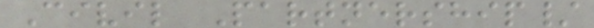Civil Partnership/
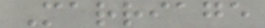Marriage
